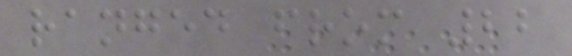ranged from 22
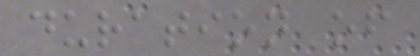duration of
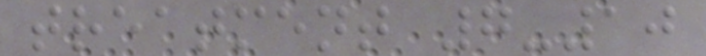treatment 7-10
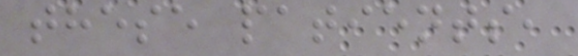these patients,
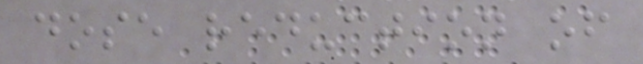dose reduction of
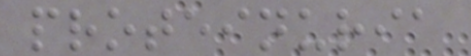proteinuria
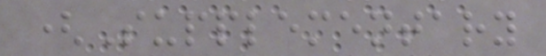(Supplementary
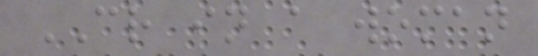CR in a woman
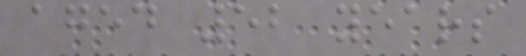aged 52 years
